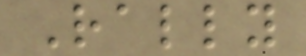Rally
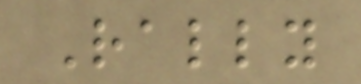Rally
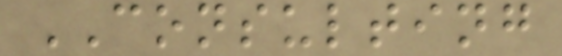CONSULTING
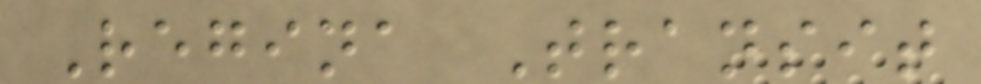Regina Transit
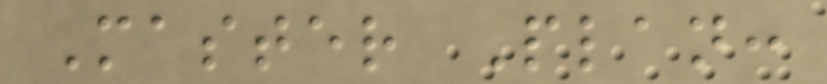Master Plan:
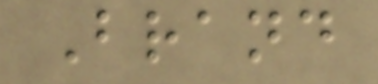Brand
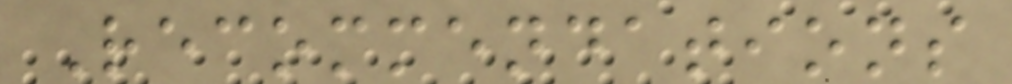Recommendations
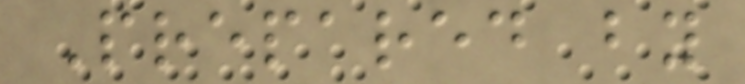Prepared by
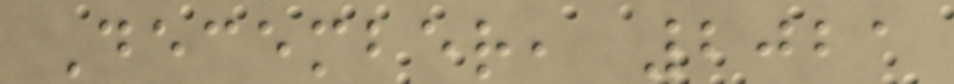December, 2021
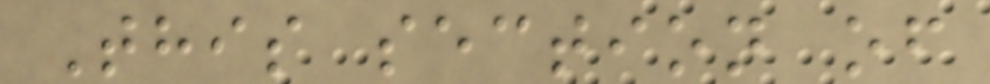This section of
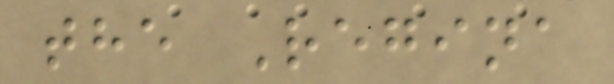the Regina
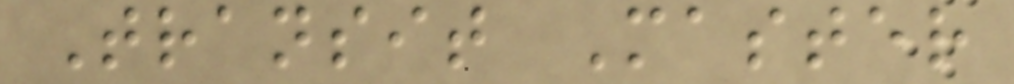Transit Master
